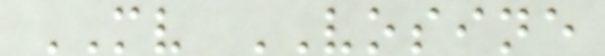MV VOSINE
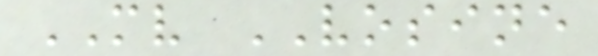MV VOSINE
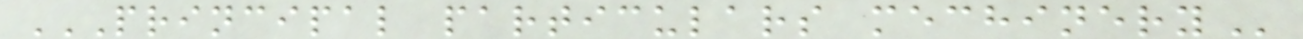PRINCIPAL PARTICULARS MECHINERY
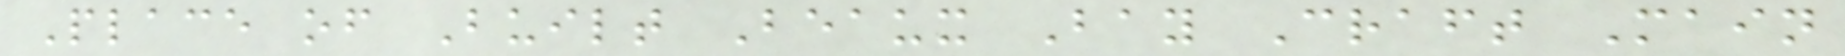Place of Built Beaux Bay Craft Main
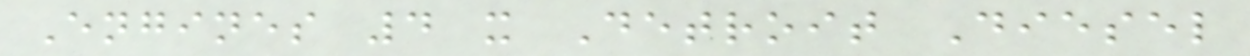Engines 4 x Detroit Diesel
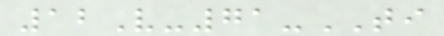12V-71-TI
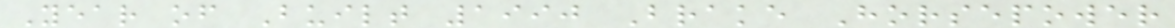Year of Built 1990 Brake Horsepower
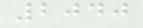2040
